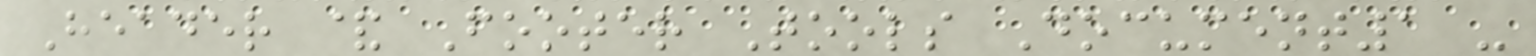Header & Footer Tools Document1 -
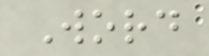Word
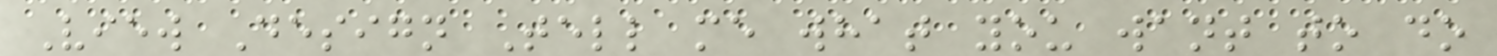View Design Tell me what you want to do
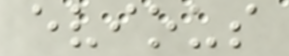evious
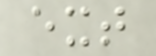ext
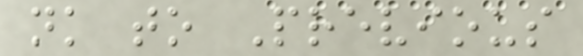nk to Previous
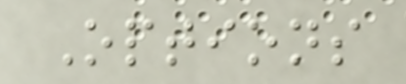Options
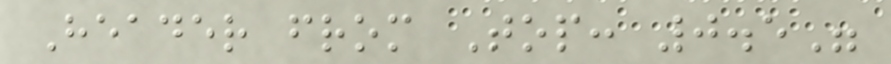Header from Top: 0.5"
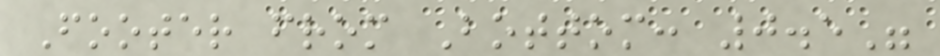Footer from Bottom: 0.5"
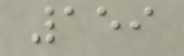159
